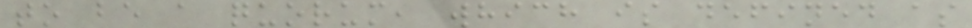to be a quorum, which is defined as
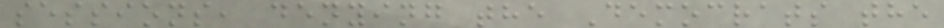sessions, denying the Democrats the
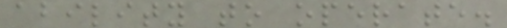ability to operate.
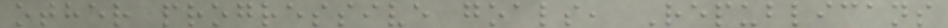other progressive goals, Republicans
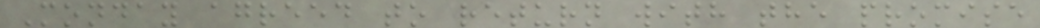Monday agreed to return with the promise
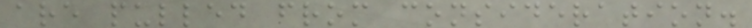are pulled from consideration.
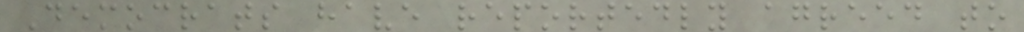Democrats have reportedly agreed to
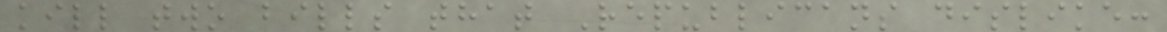kill two bills that Republicans dislike:
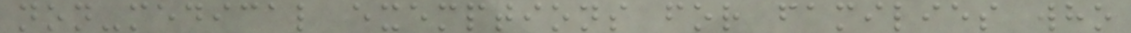non-medical exemptions for families who
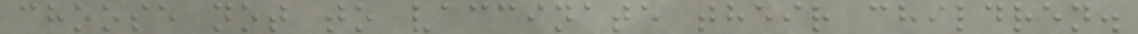choose not to vaccinate their children.
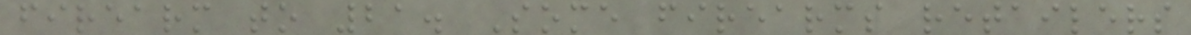firearm to 21. Some firearms retailers
